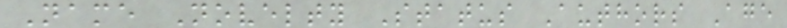Name Novelty Status Authors Age
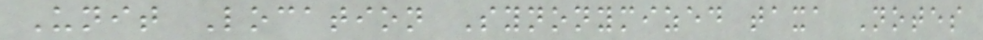Unit Location Synonymized taxa Notes
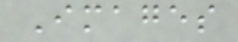Images
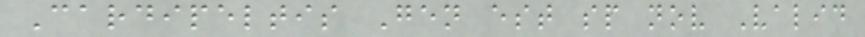Cardipeltis Gen est sp nov Valid
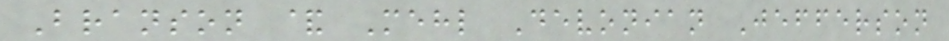Branson & Mehl Devonian Jefferson
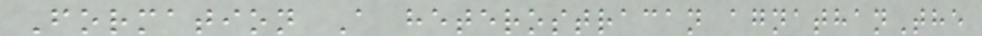Formation A heterostracan agnathanThe
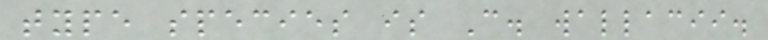type species is C. wallacii.
